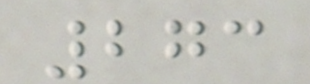273
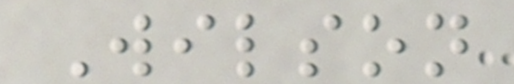Wilson
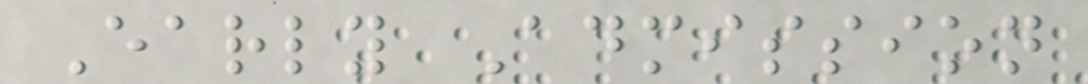Early Admission
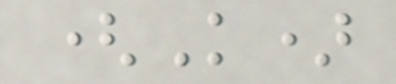(K)
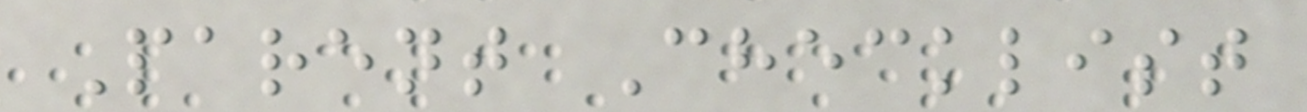Parent Checklist
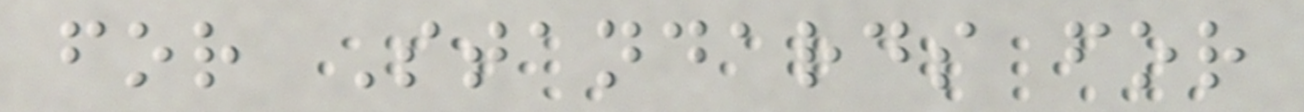for Standards for
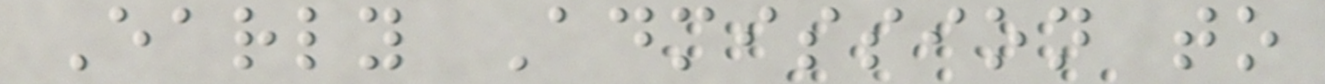Early Admission to
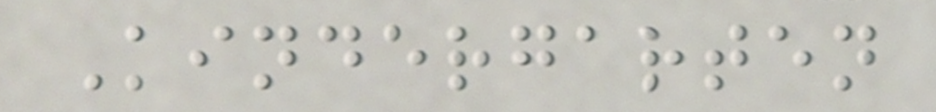Kindergarten
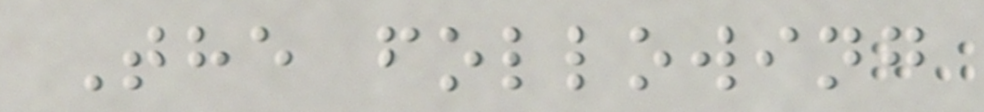The following
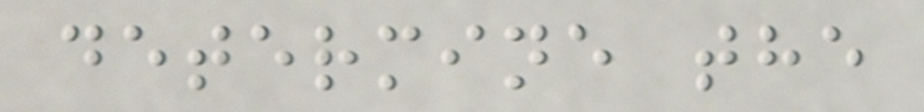determine the
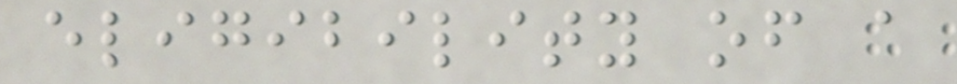eligibility of a
